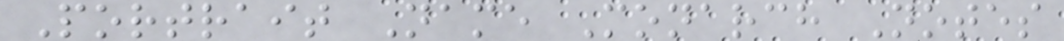Portrait Name Monarch Notes
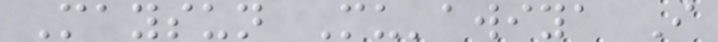Maysun Mu'awiya I
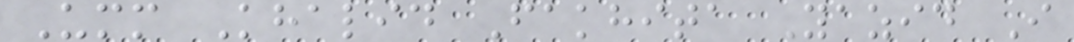Umm Khalid Fakhita Yazid I
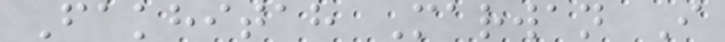Fakhitah Marwan I
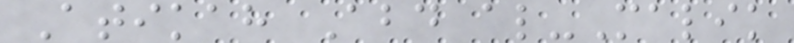Atikah Abd al-Malik
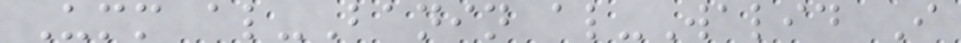Umm al-Banin al-Walid I
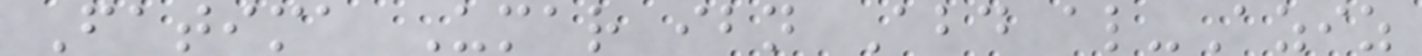Fatima Umar ibn Abd al-Aziz
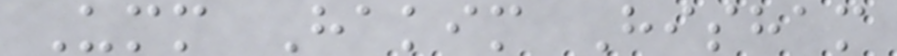Umm Hakim Hisham
